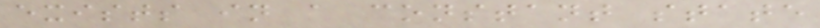exists in a constant state
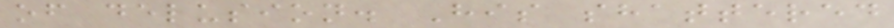of delusion. His shattered
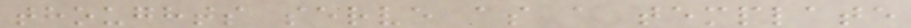thoughts serve as a template
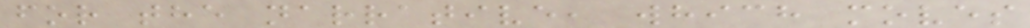for the narrative, which moves
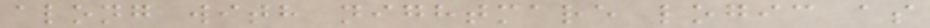along with nightmare logic as
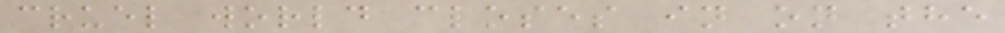cruel world closes in on the
